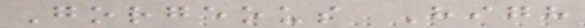Gorgeous High
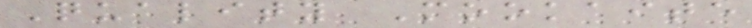Quality Mookaite
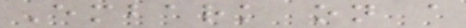Embark on a
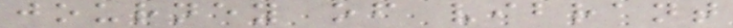journey of vibrant
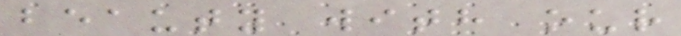beauty with our
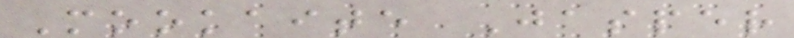Mookaite Jasper
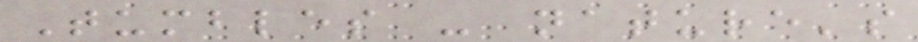Tumbles - nature's
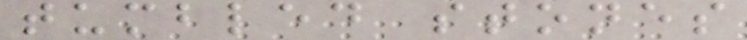tumbled stones
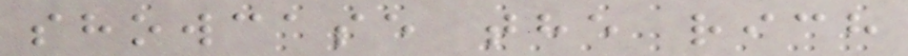showcase the rich
